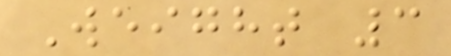Weight 3
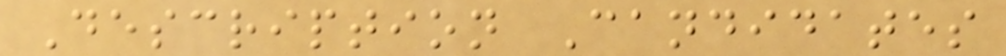Description Candidates
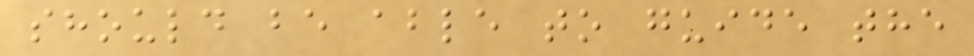should be able to guide the
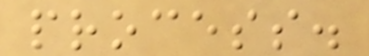process.
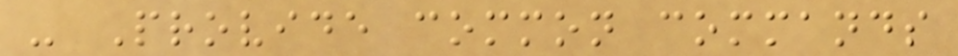- Provide common commands
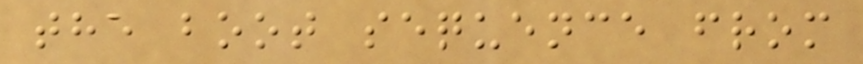the boot sequence from
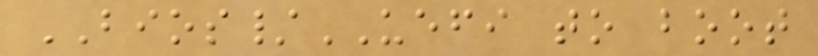BIOS/UEFI to boot
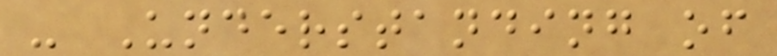- Understanding of
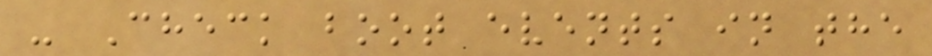- Check boot events in the
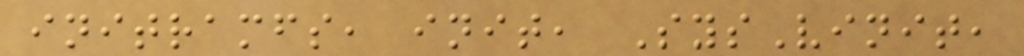initramfs, init, SysVinit,
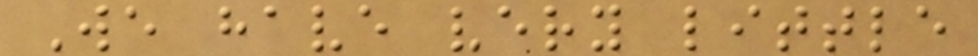We have very little
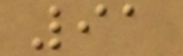91
